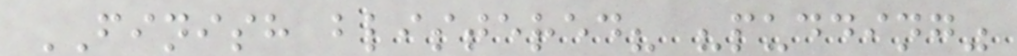FINISH blistered? "pudding"
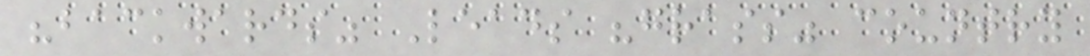"backwards" Leads "grass" country
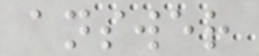answer
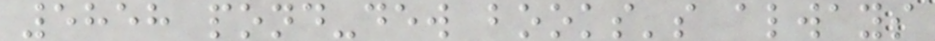5858 pond-dew books's always
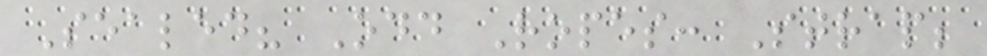Sealed? Odd Ropes: Strap;
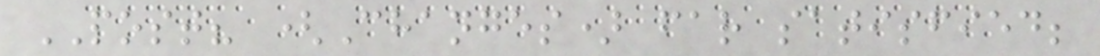POST? (Changes) far satisfied;
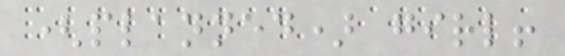(planned) girl!
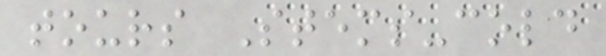tours Stems-cold
